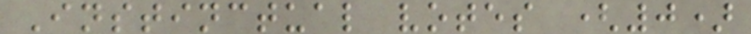Instinctual votes (0)
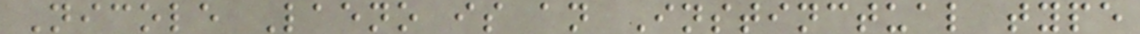Nicole Laeno is an Instinctual type
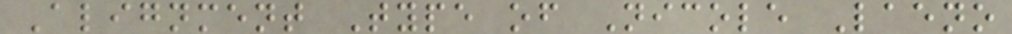Alignment Type of Nicole Laeno
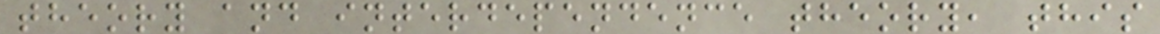theory and interdependence theory, this
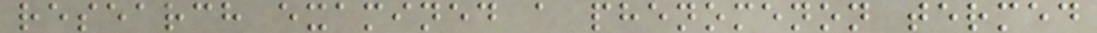research examined a phenomenon termed
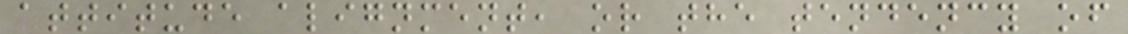attitude alignment, or the tendency of
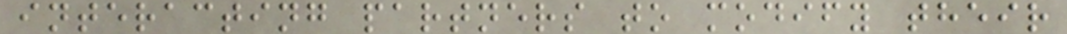interacting partners to modify their
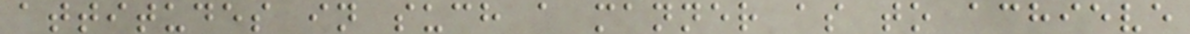attitudes in such a manner as to achieve
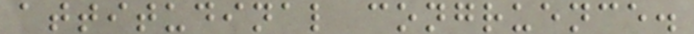attitudinal congruence.
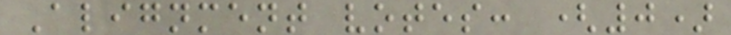Alignment votes: (0)
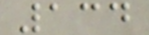134
